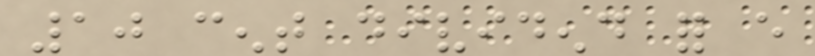10 cent dividend for every
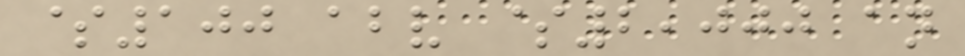$100 above $2,000 an
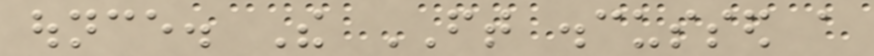ounce. The FT discussed a
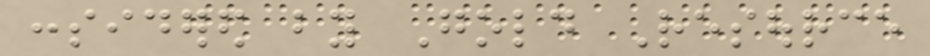considered by Gold Resource
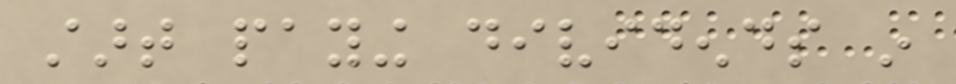start paying dividends in
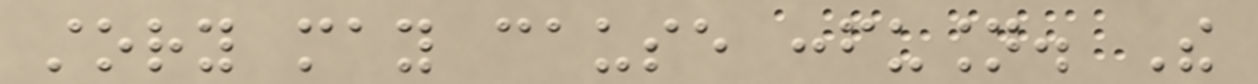story may cause confusion. The
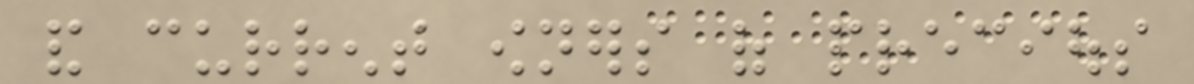and current owners of precious
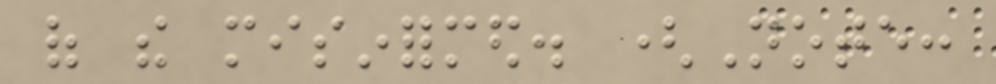of the misinformed. (Note:
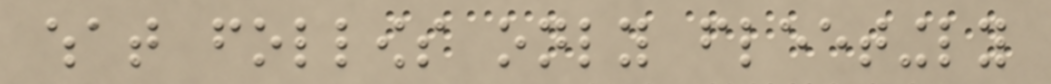what follows only fleetingly
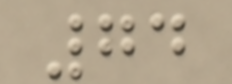74
